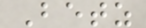Betz
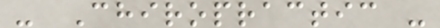- Chiropractic -
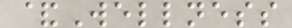&Wellness
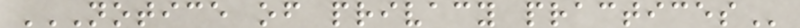NOTICE OF PRIVACY PRACTICES
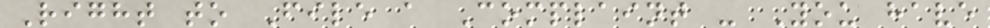Right to File a Complaint - You have
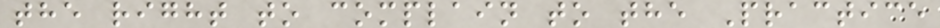the right to complain to the Practice
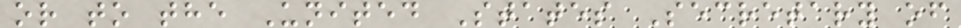or to the United States Secretary of
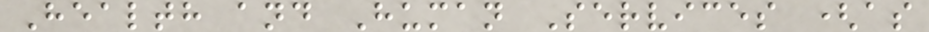Health and Human Services (as
